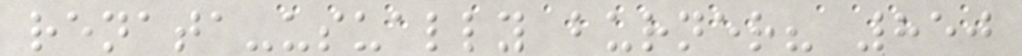renata-usually burner? 850
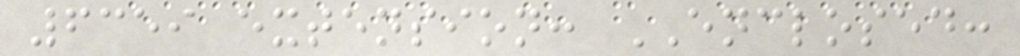6359 extension: ENCLOSED:
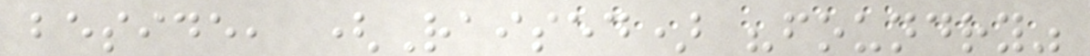beside, (Raised) "foundry"
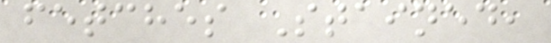fetches Stained,
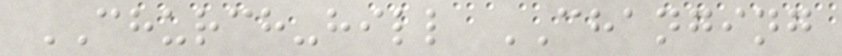CHURCH-hill CHANGING
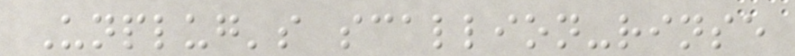Unplug's scallion-rinse
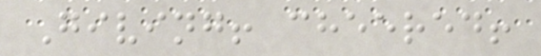Giving! cheered!
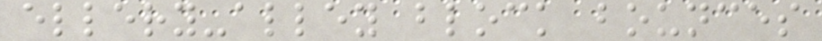ellery-alley block bounces
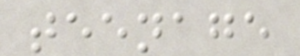teenage
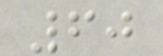60
